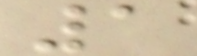1
